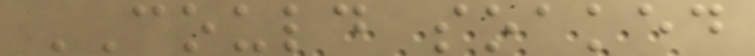COULD soaked
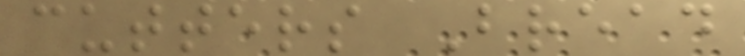cutters Bread
